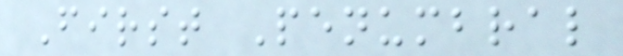First Penumbral
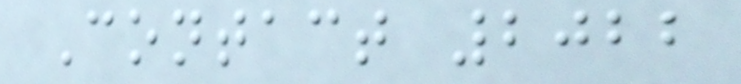Contact 2022
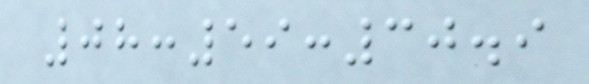08:59:30.9
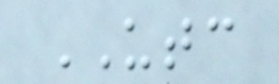UTC
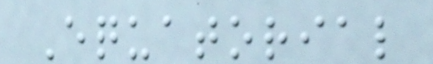Equatorial
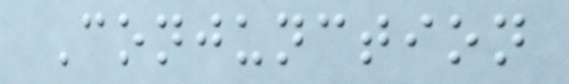Conjunction
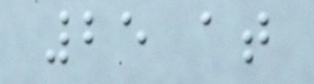25 at
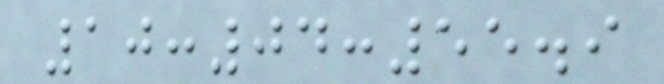10:04:55.9
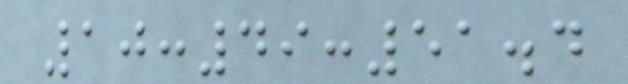10:49:51.4
